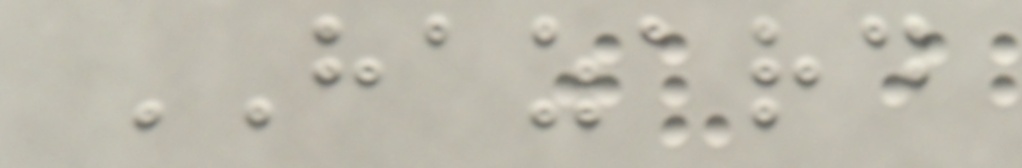HAZARD
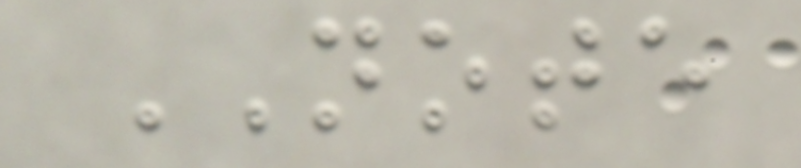NOTE
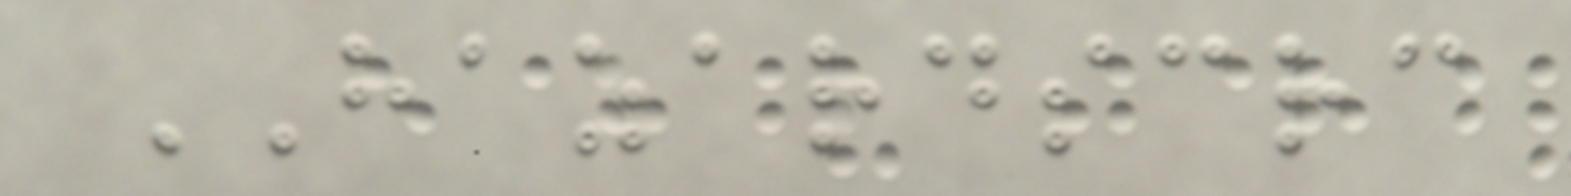HAZARDSCRC
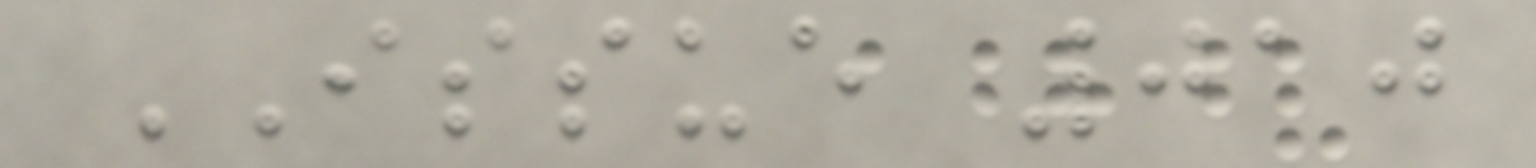ISSUE 010
